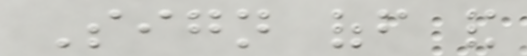Sign off and
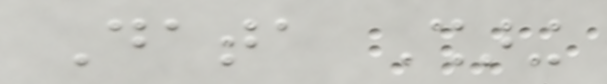Data Sharing
